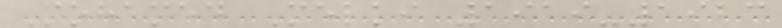Mohamed Melki 1919-1923
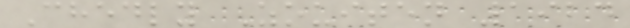Chedly Zouiten 1924
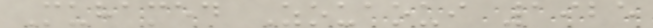Muhamed Zouaoui 1925
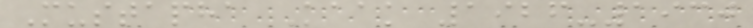Mustapha Kaak 1926-1930
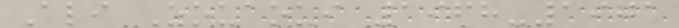Ali Zouaoui 1968-1971
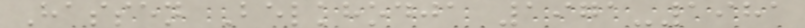Hassen Belkhodja 1971-1981
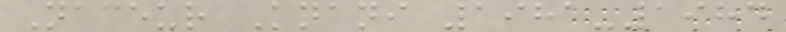Naceur Knani 1981-1984
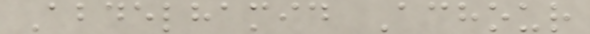Abdelhamid Achour
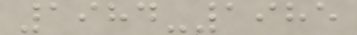1984-1985
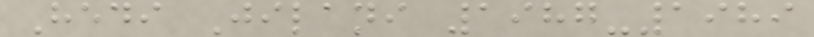Hedi Jilani 1987-1989
